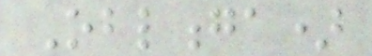Oblonga)
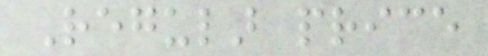Regular price
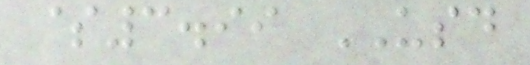$3.99 USD
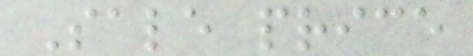Sale price
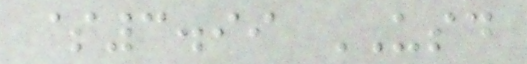$3.99 USD
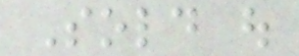Sold out
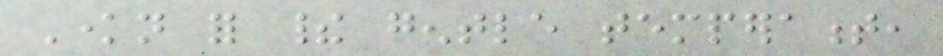Known for their gentle temperament,
